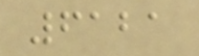6121
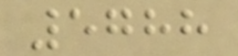5788
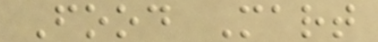Food Mart
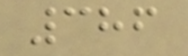386
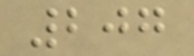207
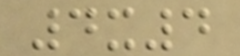4x4
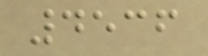4536
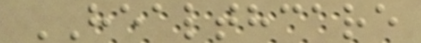HEALTHCARE
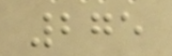275
